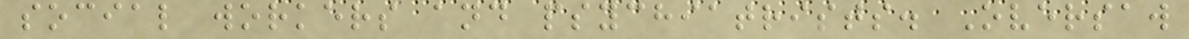social workers and psychiatrists. Oversaw
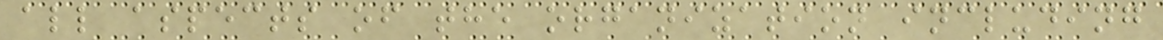all aspects of the organization including
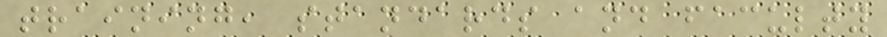training, standards and faculty
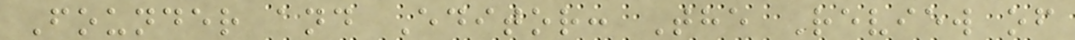Founder and Editor: The Review of
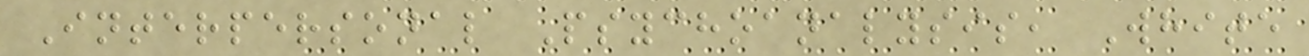Interpersonal Psychoanalysis, White
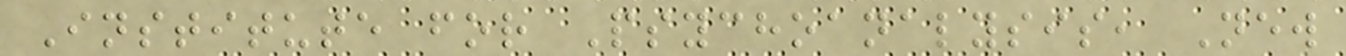Institute for Psychoanalysis, New
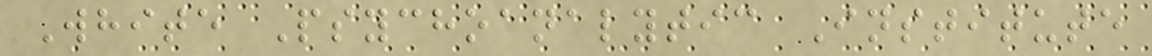White Psychoanalytic Institute
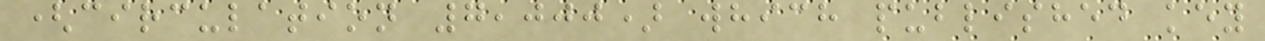(circulation 7,000) which published key
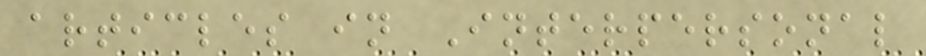articles in Interpersonal
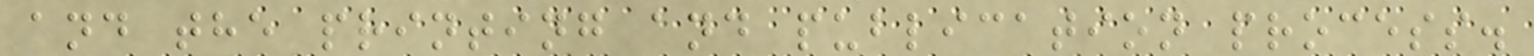and the printing and publication process.
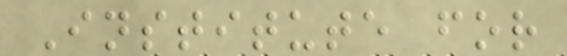Institute for
